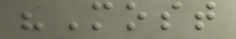"Most
